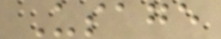Usage
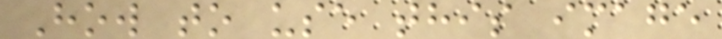How to use this image
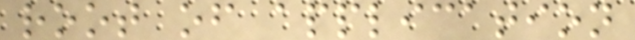root of application
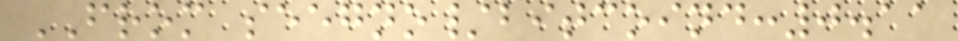FROM seegno/bitcoind:0.11
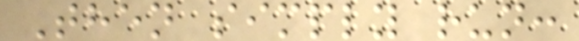Then simply run:
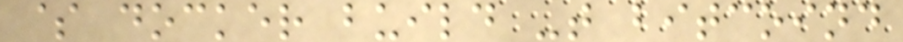$ docker build -t bitcoind
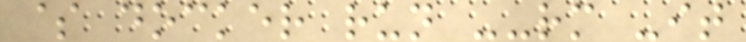$ docker run --rm -it
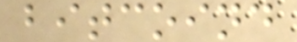bitcoind
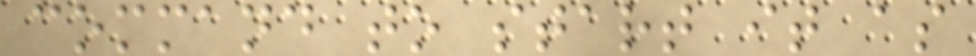command to start it as
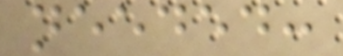needed:
